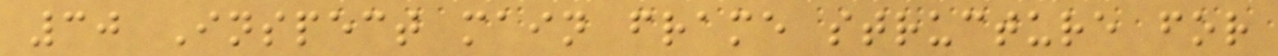30 Inspect main frame structure for
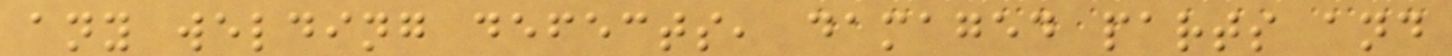any welding defects, damaged parts and
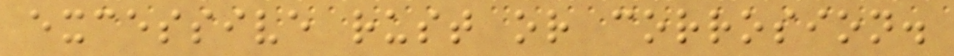excessive rust or corrosion.
